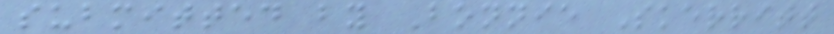submitted by Bonnie Skerritt
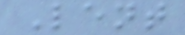Lent
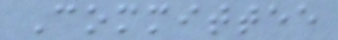Committee
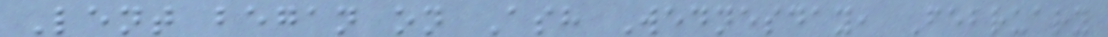Lent began on Ash Wednesday, February
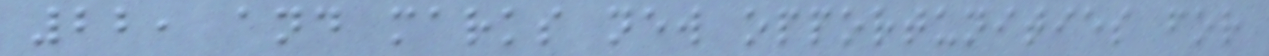22, and marks new opportunities for
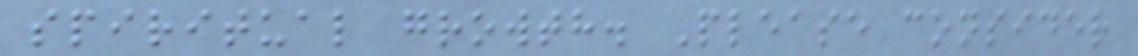spiritual growth. Please consider
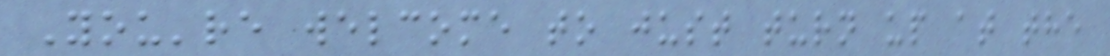You're welcome to just turn up at the
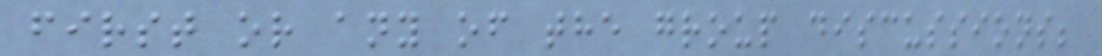first or any of the group discussions;
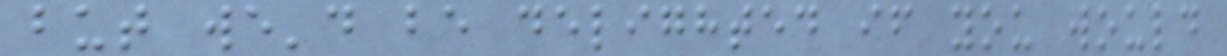but we'd be delighted if you would
